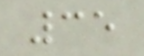35
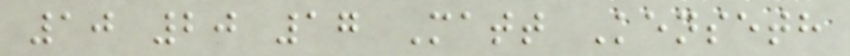10 20 17 Matt Kenseth
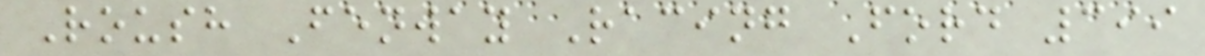Roush Fenway Racing Ford 399
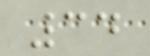34
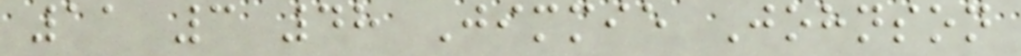11 3 48 Jimmie Johnson
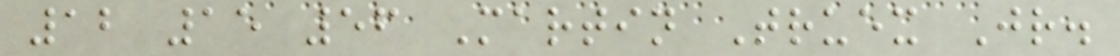12 15 56 Martin Truex Jr.
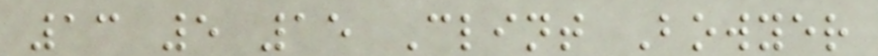13 5 15 Clint Bowyer
